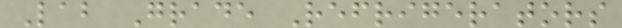Lab Grade Refrigerators
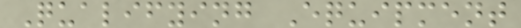Qualifying Equipment
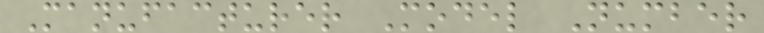Manufacturer Model Number
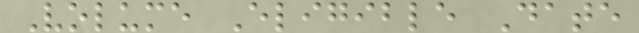Volume Eligible Date
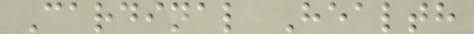Cardinal Health
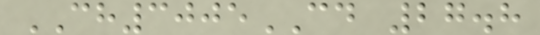CH3005CD 27.8
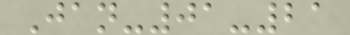Jan-01-21
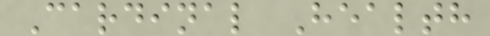Cardinal Health
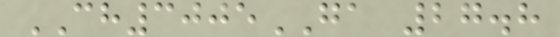CH3005GA 27.8
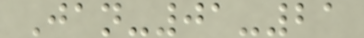Jan-01-21
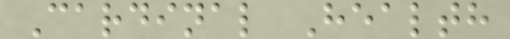Cardinal Health
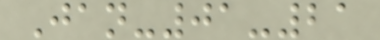Jan-01-21
